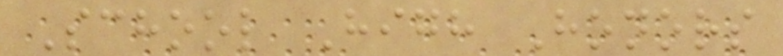School High Honors
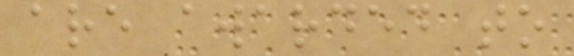are awarded to
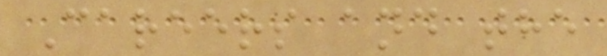Careers and the
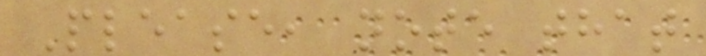Please, note that
